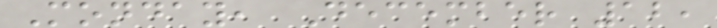Monday, December 12,
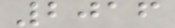2016
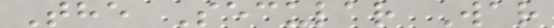The Secular War
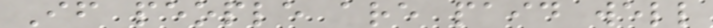If people are paid well
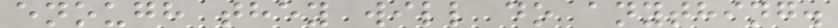enough they will do anything.
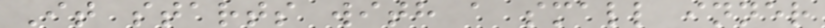It starts with a small inner
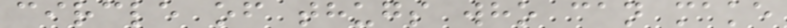circle of thugs who can make
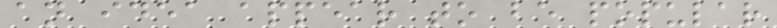an idea appear to be popular
